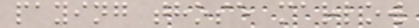paying those marlow
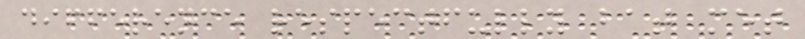difference respectfully bat met
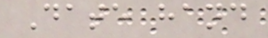Date hand
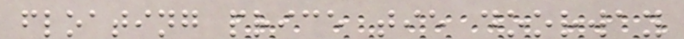floating price tie doorway
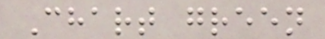Chart green
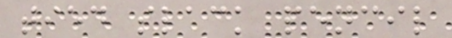tied slack pencil
